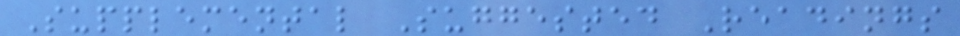Supplemental Suggested Readings
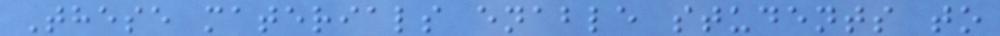These materials enable students to
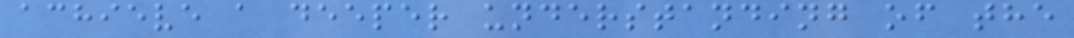achieve a deeper understanding of the
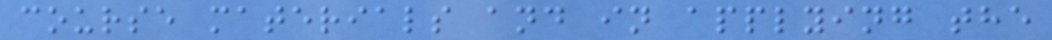course materials and in applying the
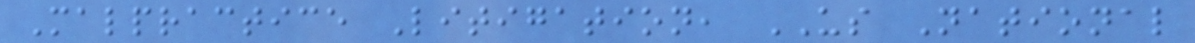Malpractice Litigation, US National
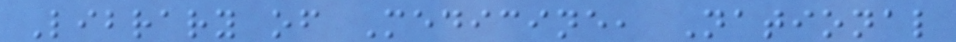Library of Medicine, National
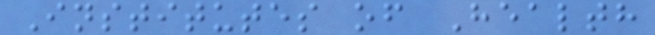Institutes of Health
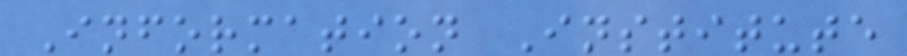Information Institute
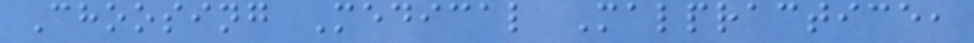Choosing Medical Malpractice,
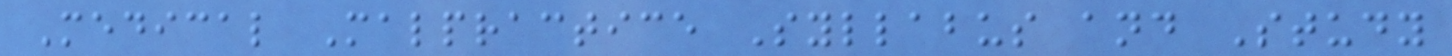Medical Malpractice Syllabus and Study
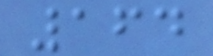164
